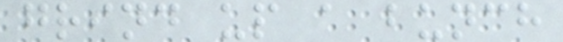grind up a bunch
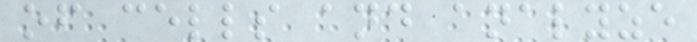of cells and analyze
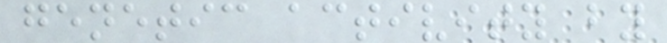genetic activity by
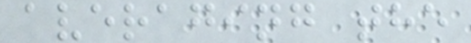averaging the
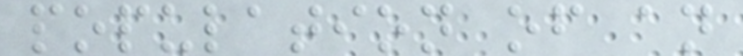population of an
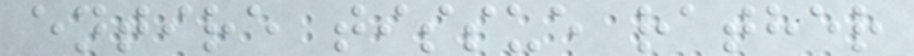entire tissue rather
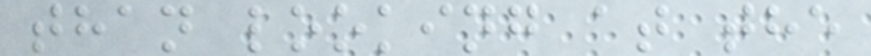than looking at the
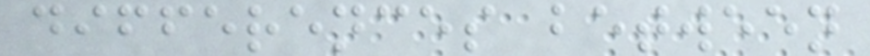differences between
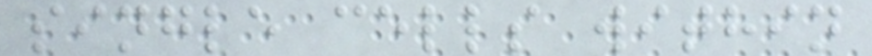single cells within
